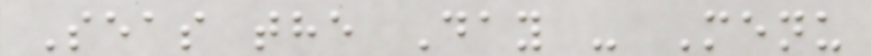Seas the Day - Menu
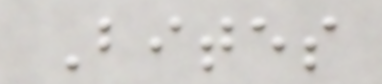Bites
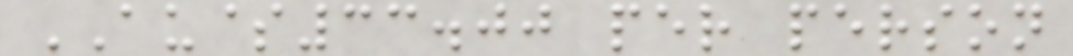AU$33.00 per person
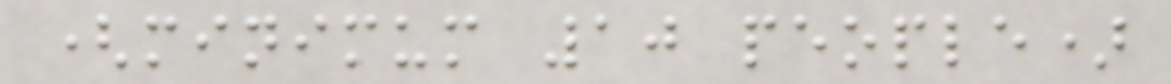(minimum 10 people)
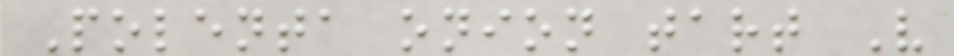Polenta onion tart V
